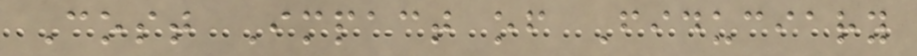Cost Impact of Fiduciary
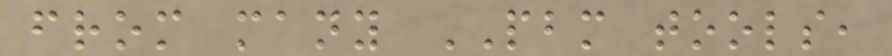from many PBM tools,
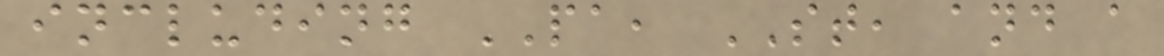including PA, ST, and a
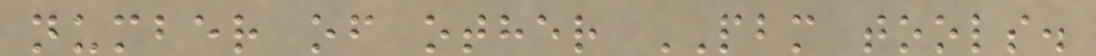number of other PBM tools.
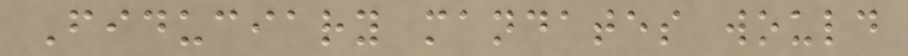Fiduciary mandates would
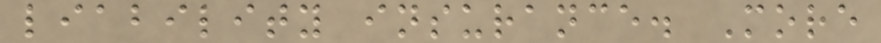liability insurance. More
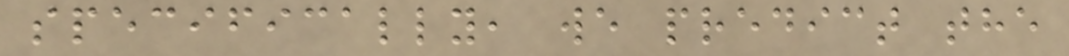specifically, we predict the
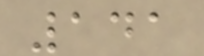141
